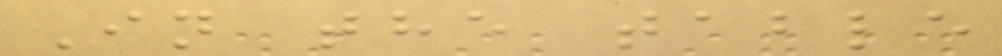In the table
